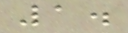1.
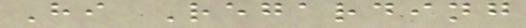Hi Regarding
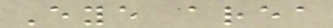Eye area
